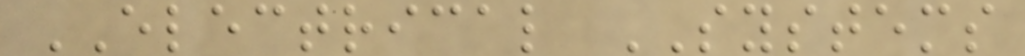ELECTRICAL SYSTEMS
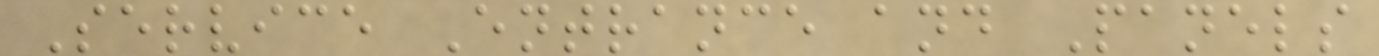Service Entrance and Panels
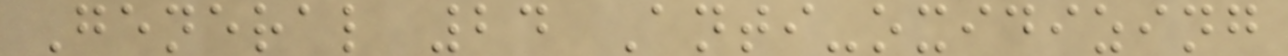General 24 Anti-oxidizing
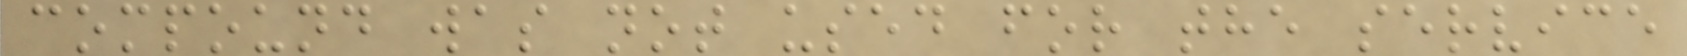compound was not used for the service
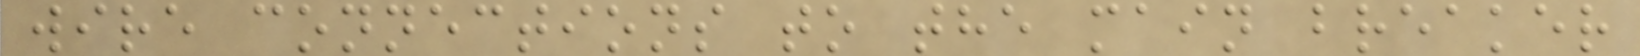wire connections to the main breaker
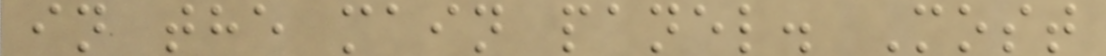in the main panel. Most
